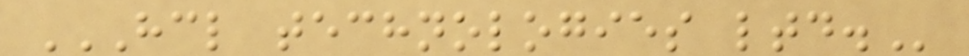HCL TECHNOLOGIES LTD.
